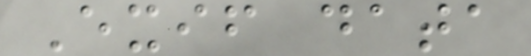Exif data
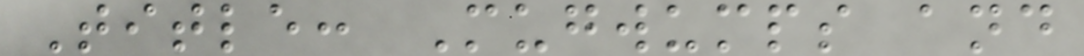Title: Mugwumps and
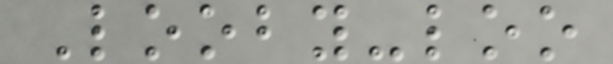Looby-loo
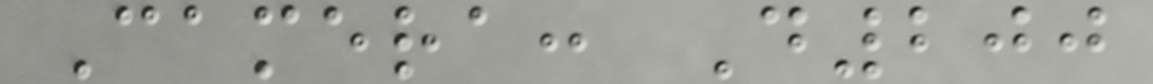Camera: D200
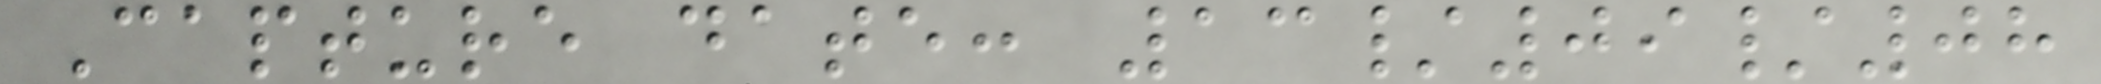Capture date: 13/09/08
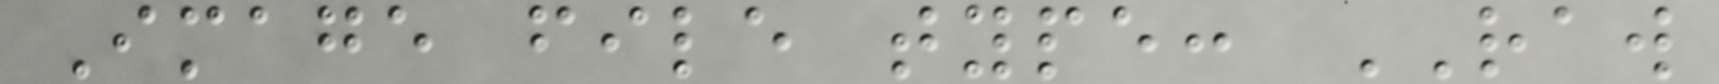Image file type: RAW
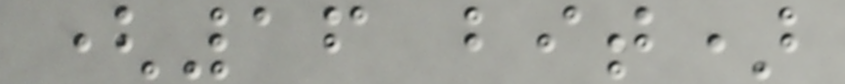(16 bit)
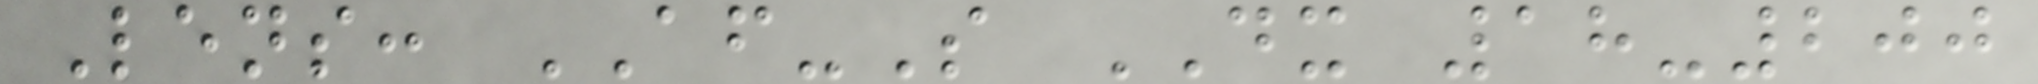Lens: AF-S DX 18-200
